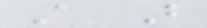A B
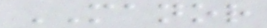MANOR
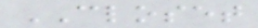CLOSET
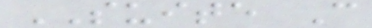SUITE C
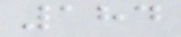184
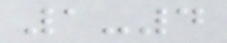1-4
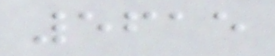5615
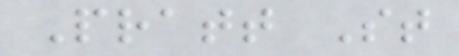Pratt St
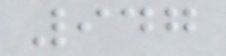947
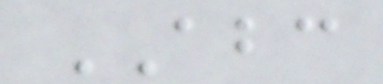ABC
